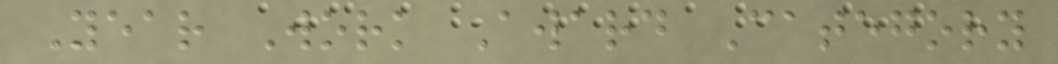Year Work Award Category
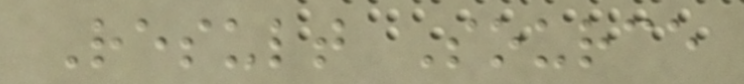Result Source
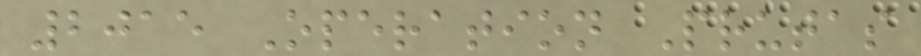2015 Operation Prutas
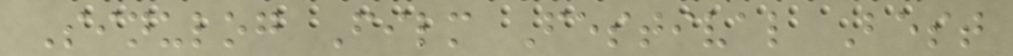Sinulog Film Festival Best
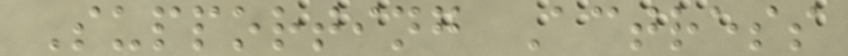Supporting Actress
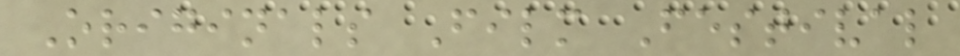Originals Film Festival
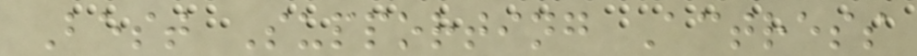Best Supporting Actress
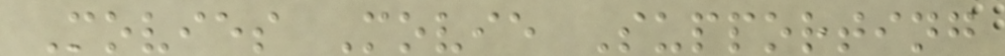Movies Movie Supporting
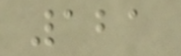121
